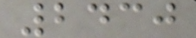2430
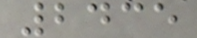2435
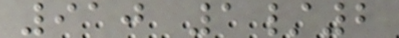910 1/2
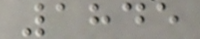1845
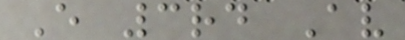E 3rd Av
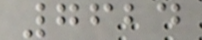7624
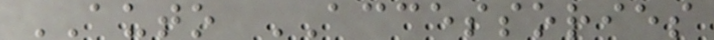AUTO ACCESSORIES
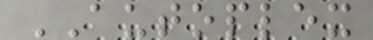AUTOPLEX
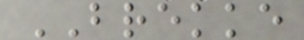BREKKE
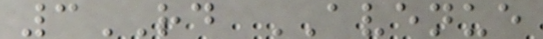3RD AVENUE
